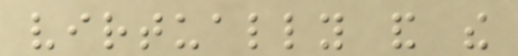virtually and the
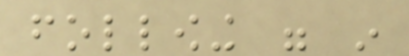following were in
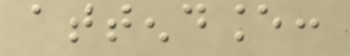attendance:
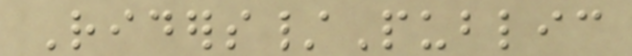Riders/Public
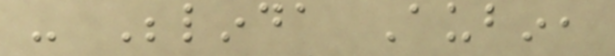- Belinda Aubin,
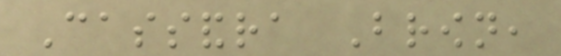Cassandra Brown,
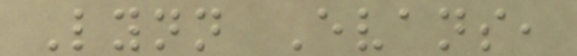Lynn Evans,
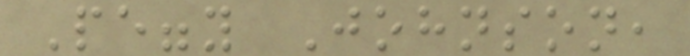Peggy Johnson,
